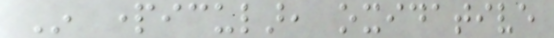In particular, oxidative
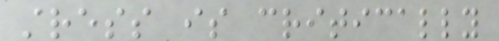stress is critically
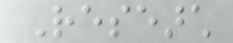Research
